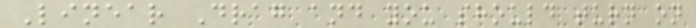Linear Drag and you should turn on
